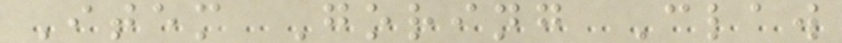Item Goring Claw
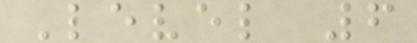Level 6
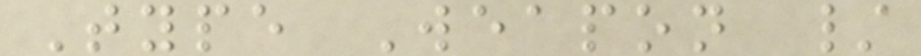Type Weapon /
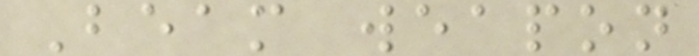Beam weapon
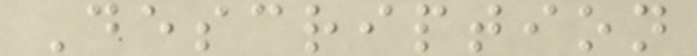Description
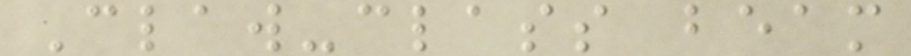Claw-class beam
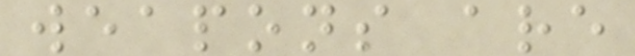weapons are
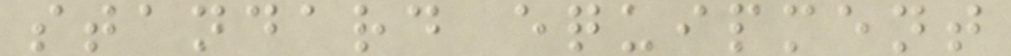standard equipment
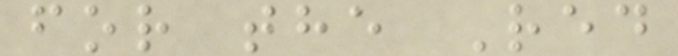for the Red
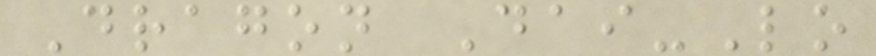Dragon Dai-Lo
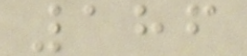186
